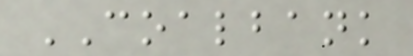COALBANK
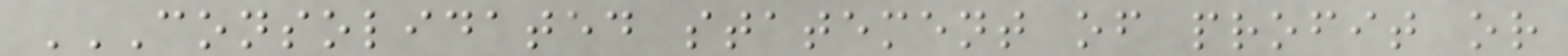CONSOLIDATED STATEMENT OF PROFIT OR
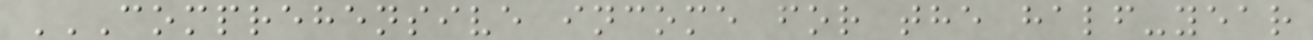COMPREHENSIVE INCOME FOR THE HALF-YEAR
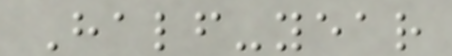Half-year
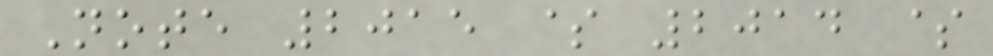Note 2015 $ 2014 $
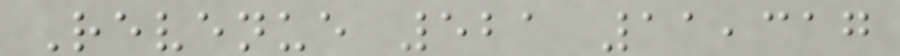Revenue 521 11,317
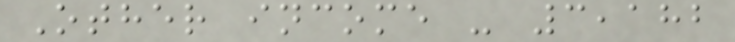Other income - 3,182
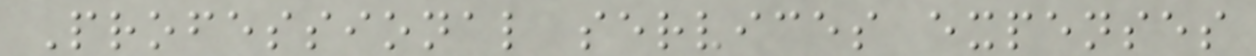Professional services expenses
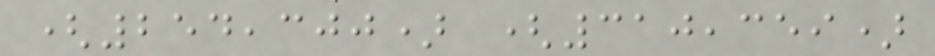(254,300) (310,359)
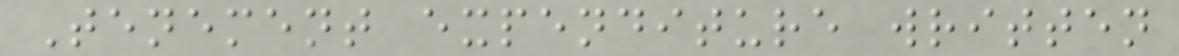Tenement expenditure written
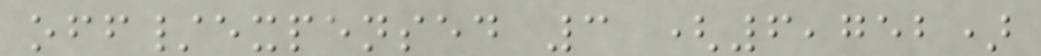off/expensed 3 (6,752)
